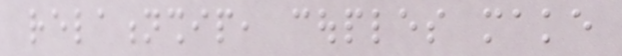relationship, couples make
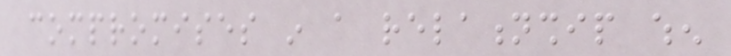compromises in a relationship when
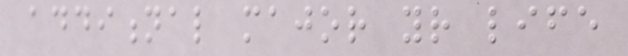additional major your life
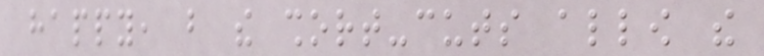happy, but the short-cuts allow the
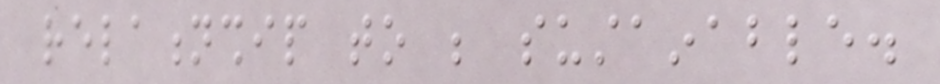relationship to be sustainable.
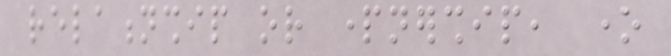relationship or partnership, one
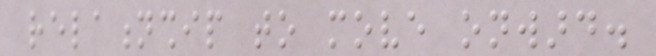relationship to move onward.
